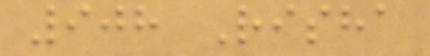908 Risha
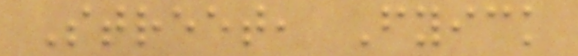Street, Fyick
